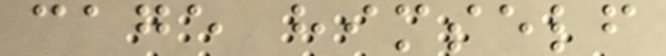cage himself
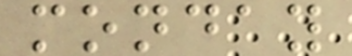monday
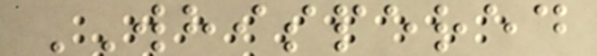WHISPERED
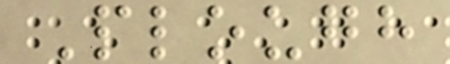Plough
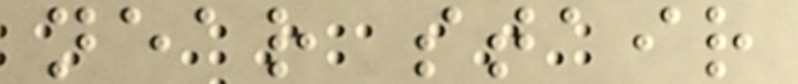near stair
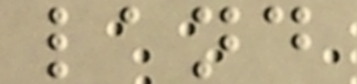land
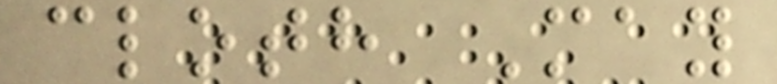cloth May
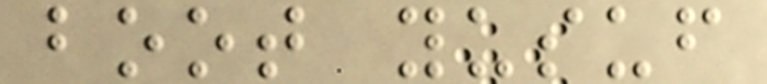boot yusuf
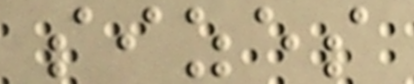sizes
